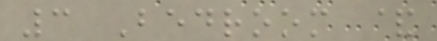3 Bedroom &
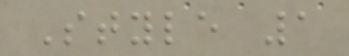Style 1
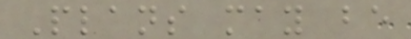Plans may be
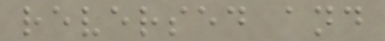reversed and
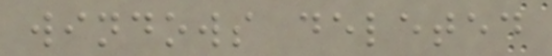windows deleted
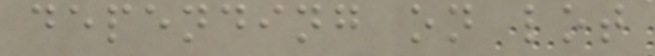depending on lot
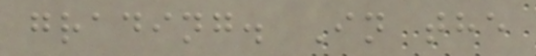grading. In the
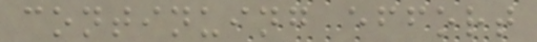continuing effort
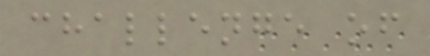challenge of
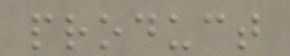product
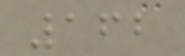162
